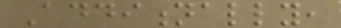Additionally,
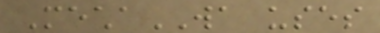MechaWA uses
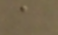a
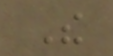The
